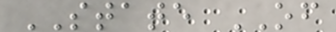STATE OF
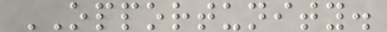OPPORTUNITY.
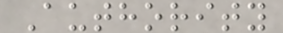Authority
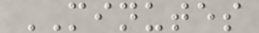MINUTES
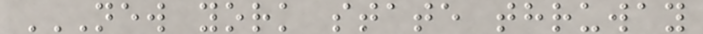NEW YORK STATE THRUWAY
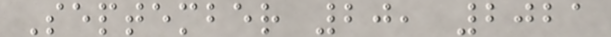September 20, 2021
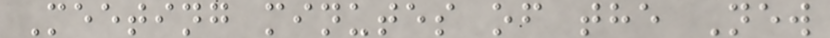Meeting minutes of the New
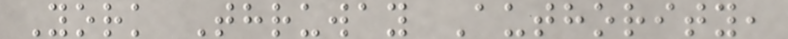York Thruway Authority,
